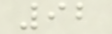92
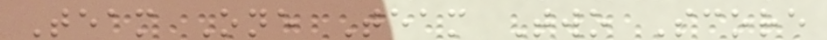Team One Team Two Score
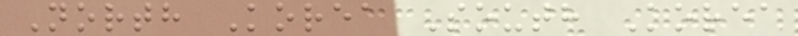North Korea South Korea
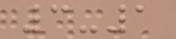3-1
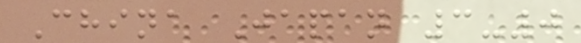China Japan 3-0
